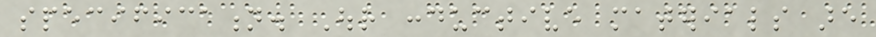specification. Our conductive materials are
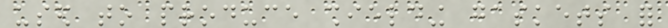used to produce shielding gaskets for
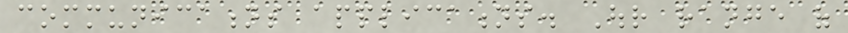communications applications. Our range of
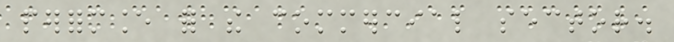performance for the commercial sector.
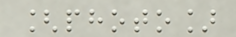[photo]
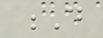D
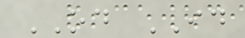OD ID
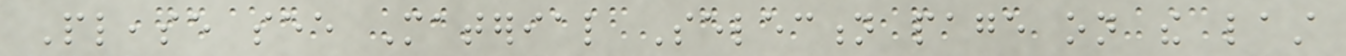Please see Material Selection page on the last
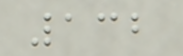132
